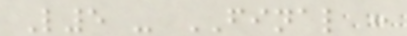L5 - FINAL :
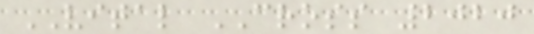VITAL CROSS 2020
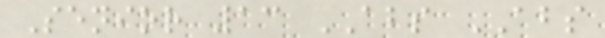Senior 13 ABS ABS
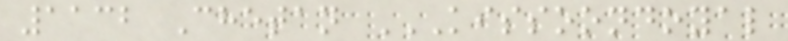1132 Chetan KISSOONDOYAL
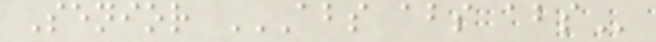Senior ABS ABS ABS
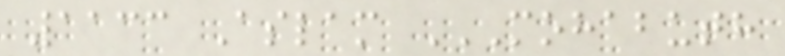1133 Aslam MOHABUTH
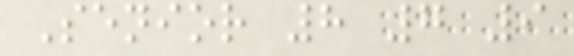Senior 8 7 9
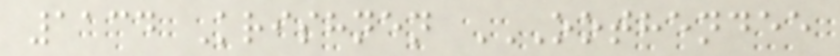1134 Krishnen OOTHENDEE
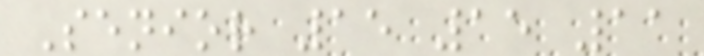Senior 15 15 11
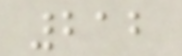212
